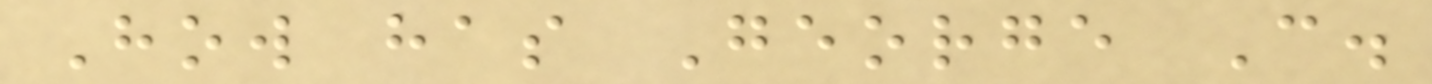How has George C.
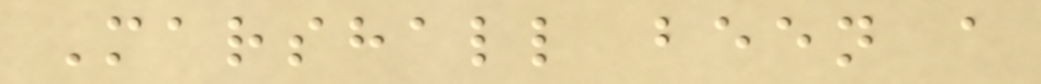Marshall been a
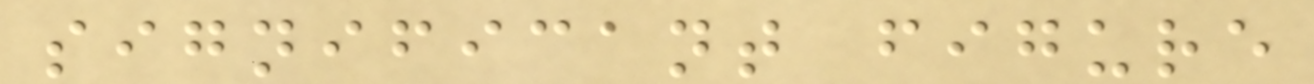significant figure
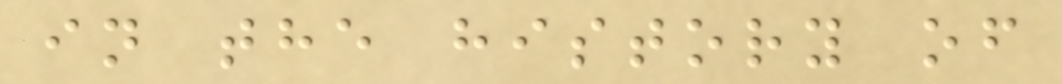in the history of
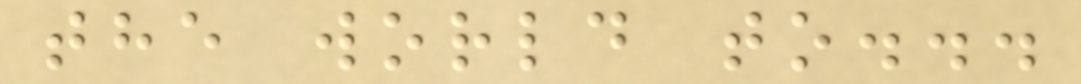the world to...
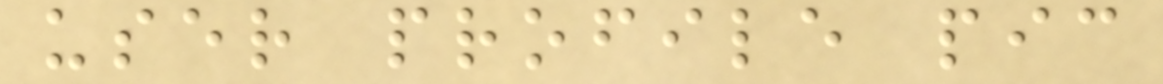user profile pic
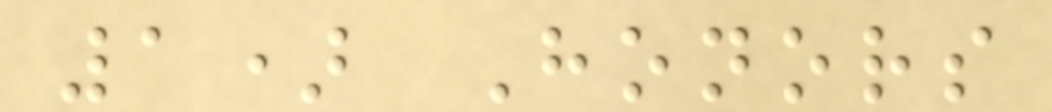1) Honors
